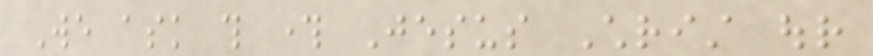We ask this through Jesus Christ our
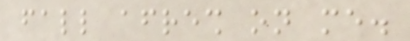fall afresh on me.
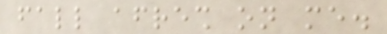fall afresh on me.
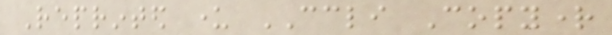Reprinted under CCLI Copyright
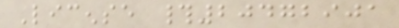License #20472901
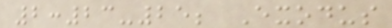2:23-25; Exodus
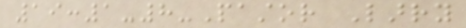19:1-8-Pastor Larry
